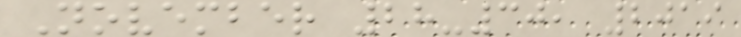November 28-30, 2019
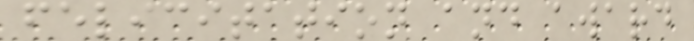felicitation and award
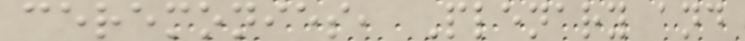ceremonies, Plenary and
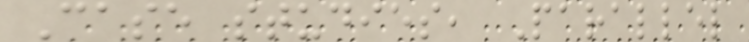Case studies, Parallel
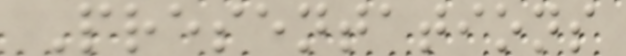Presentations
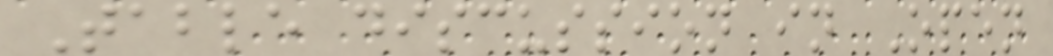Table discussion in Open
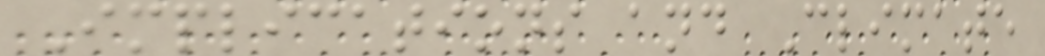Implications and Climate
